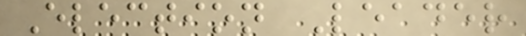Election Leader
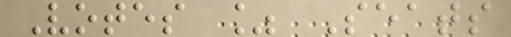Votes % Seats
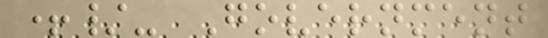+/- Government
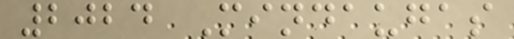2024 Mindaugas
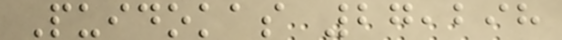Puidokas 27,298
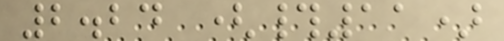2.24 (#11)
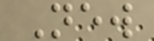New
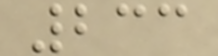233
